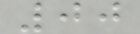00
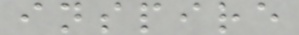inspire
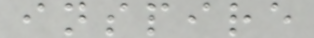inspire
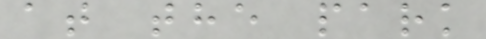at the park
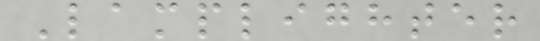Lamplighter
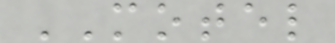MOTEL
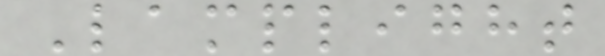Lamplight
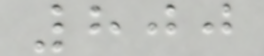800
